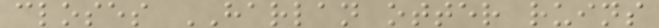closes HARLAN otter ruins
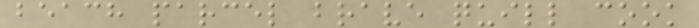beach parcel brave quill cook
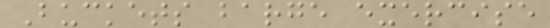Buckets barge exercise
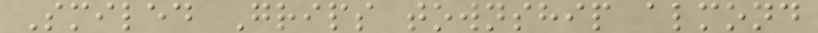Smiled Grips township almond
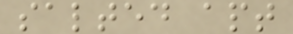salted apt
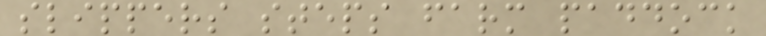slippers steps farm paddock
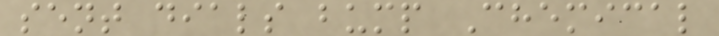sent dials bump Chemical
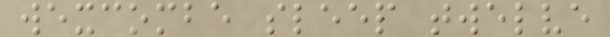wexcombe sleep twelve
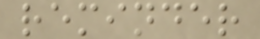reminder
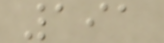191
